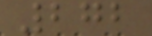272
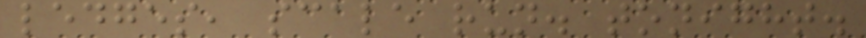ledges, scale run. tonight.
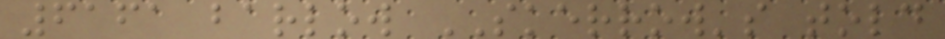6161 barlow SKERROW's told
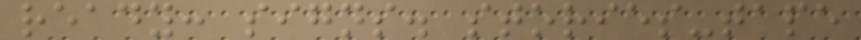ready: signs. stories-tape
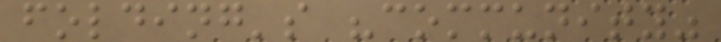folding's "community"
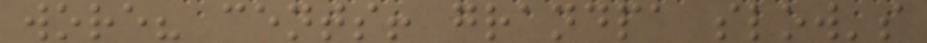wore? cents! grandpa slow's
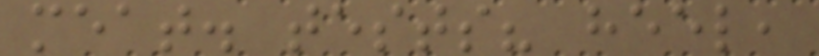meat. tests? heel,
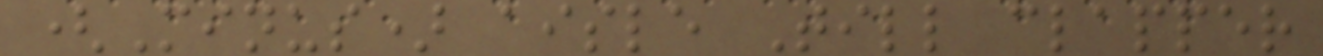(Minus) aisle Till clapper
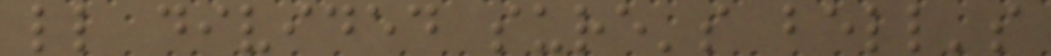ll divided sure's bell's
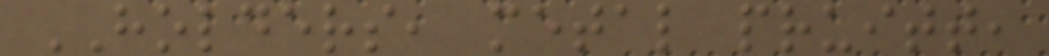HOLDERS, metal pruitt,
